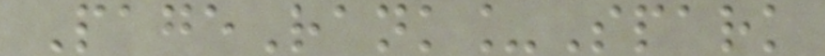PageRank_Spark
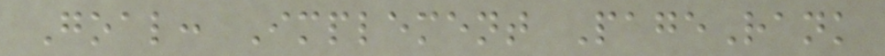Goal: Implement PageRank
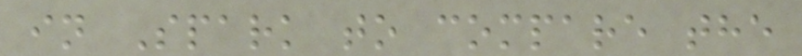in Spark to compare the
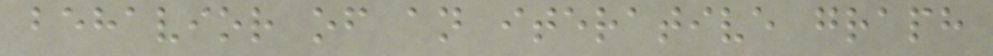behavior of an iterative graph
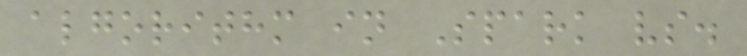algorithm in Spark vs.
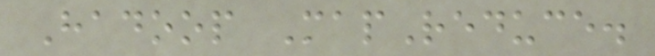Hadoop MapReduce.
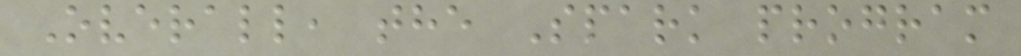Overall, the Spark program
